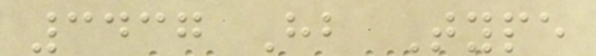3437 Hb Type
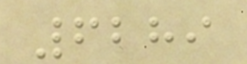6289
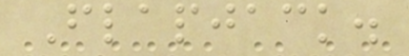Flapjack.
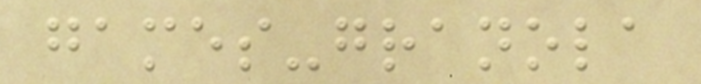games-granola
